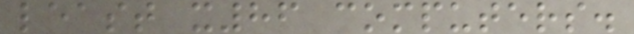least x86 computers.
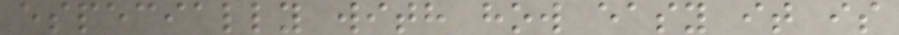especially with how easy it is
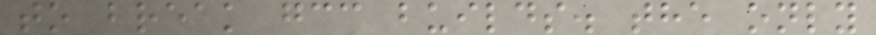to break gcc builds. the only
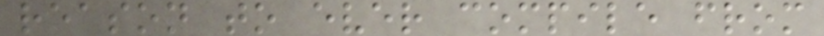reason to ever compile from
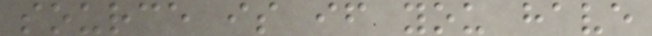source is if you have
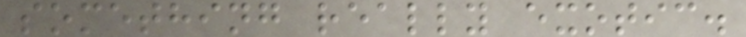something really exotic.
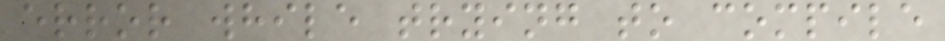error while trying to compile
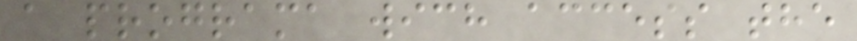a programa wich access the
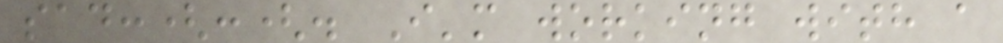sad:(:(. I'm working with a
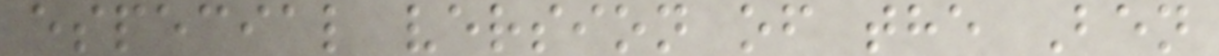especial version of the Ben
